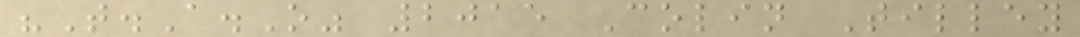"T.A.O" 2015 Colin Tilley
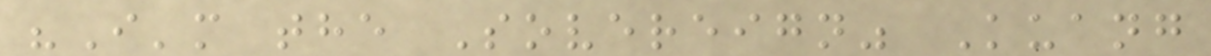"I'm the Sovereign" Kuang
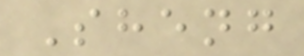Sheng
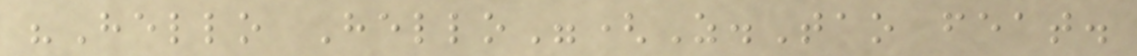"Hello Hello"(Z.Tao feat.
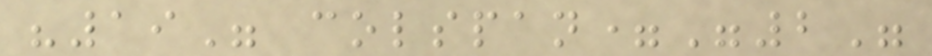"19" colspan="2"
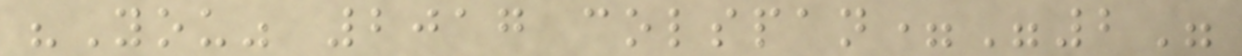"You" 2017 colspan="2"
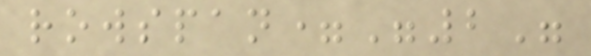rowspan="2"
